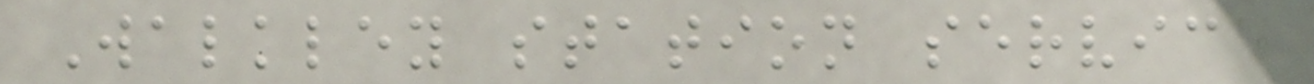Walkley station service
